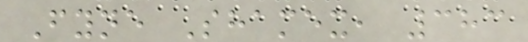Fyne Shamex, 383
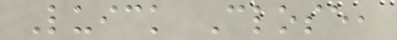Luick Close,
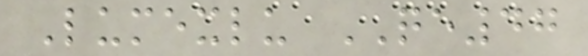Lumexlu QE47
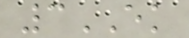3EK
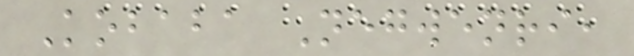Kobaba Negwenri,
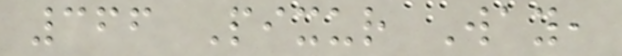366 Pixur Way,
